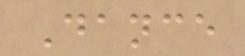Dance
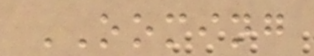OOMING
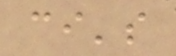ci's
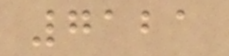7121
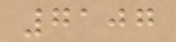7107
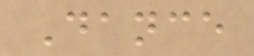Dance
